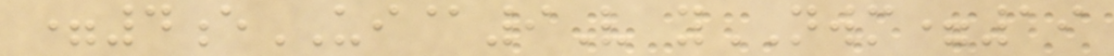=4eUI@9V yNWM=19
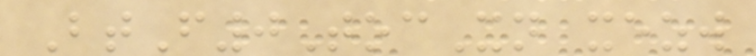BtF0TocXn xezw
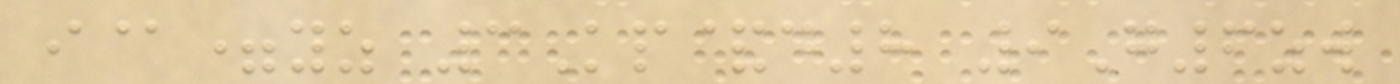i@=yz 3Kp&d8 9G6zw
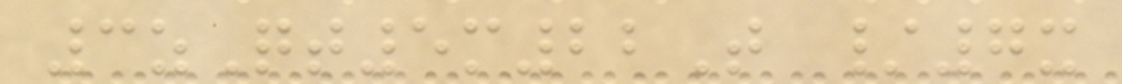3zQt5m22T /7x
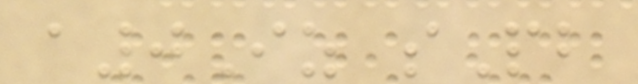a0Iz sPb
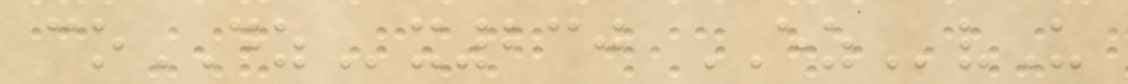coDZx230 EZvU
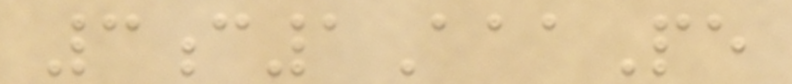3c1AaaPe
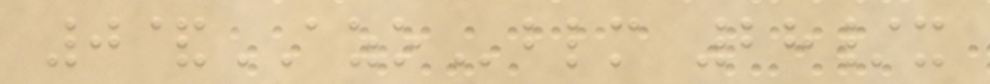0&AZOblm 28/x
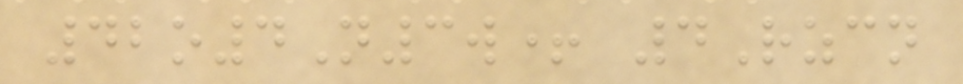42o4N3w+ 4Rzcn
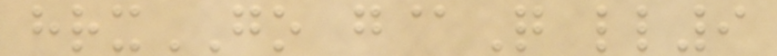hrxGO g@Q ll9
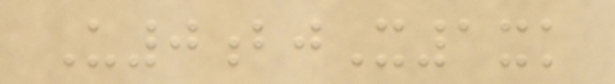U0bjX1xk
